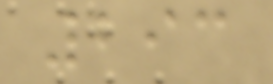293
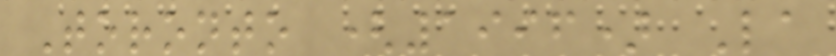Toronto (1996) La
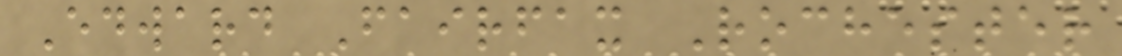Edward Fairfax Rochester
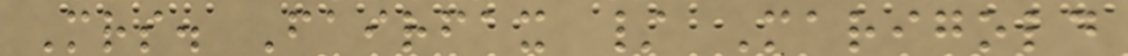Mrs. Fairfax / Marigold
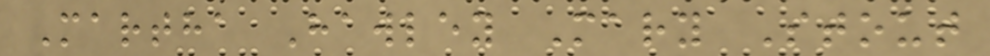Martha Hawley Mary Stout
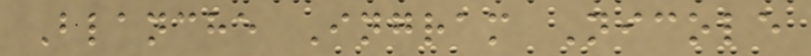Blanche Ingram Nicole
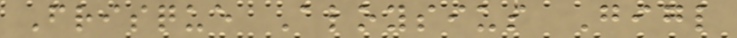Frisque Aloysius Gigl
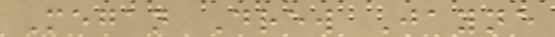Megan Drew Jayne
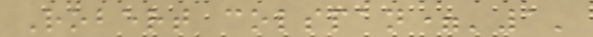Robert colspan='1'
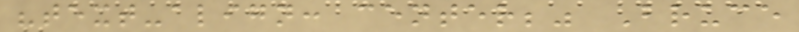"text-align: center;" Bruce
